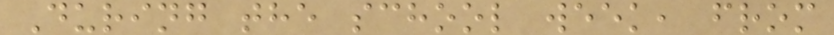During the school week, from
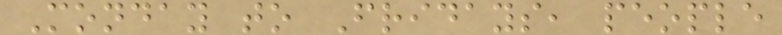Monday to Fridays, people
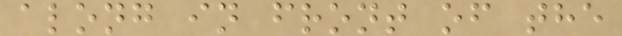along in front of the
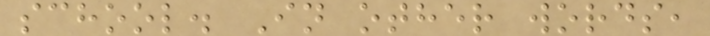school. In other words,
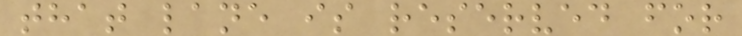that lane is reserved for
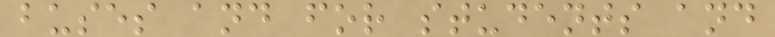buses and for students and
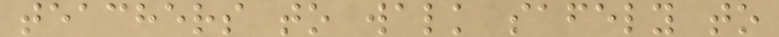teachers to walk safely to
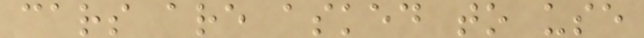cars are asked to use
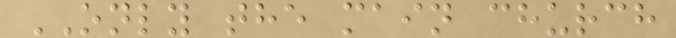ONLY the main church
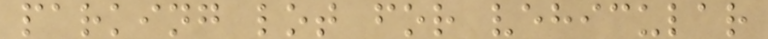parking lot for vehicular
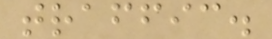traffic.
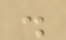.
